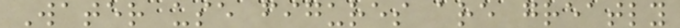Water use figures are greatly
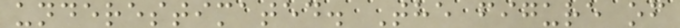underestimated. The figure of
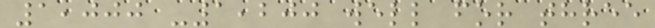1,000 -1,200 well for three
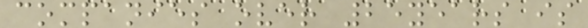companies over 25years is
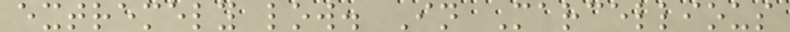extremely low. In Marcellious
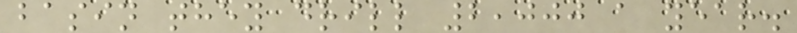basin they drill 2,000 a year.
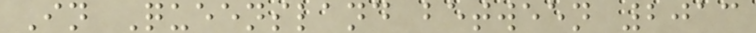In Queensland between 2013
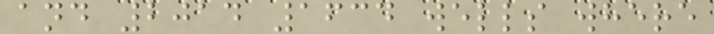and 2014 1634 wells where
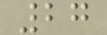27
